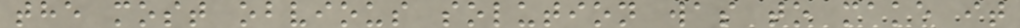the most obvious solution was to make it
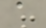a
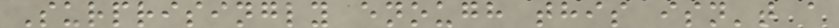Surprisingly enough this isn't a
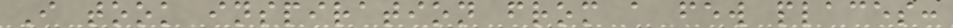I took inspiration from a few places:
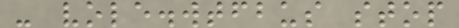- vole.wtfbus stop
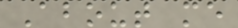About me
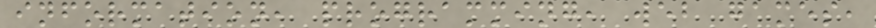information, programming, web games,
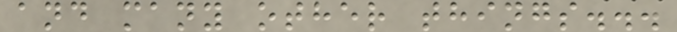and many other things...
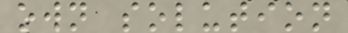own solution
